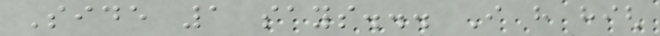Side 1 says... I have high
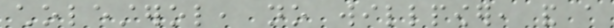cholesterol, no willpower, and a
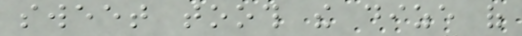sweet tooth the dize of
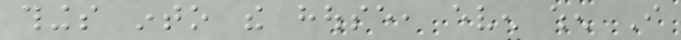things into the house, even when I
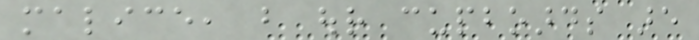malice, but our cupboards are
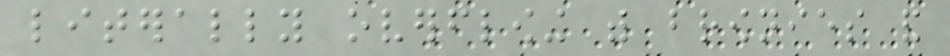literally overflowing with brownies and
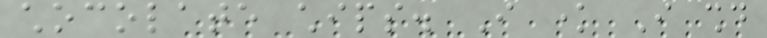chocolate chips. I know I should
